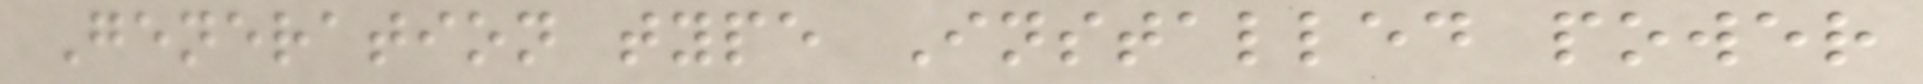Generation type Installed power
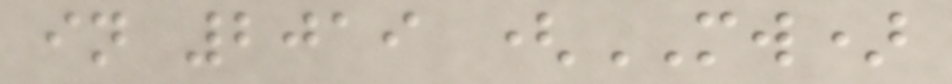in 2019 (MW)
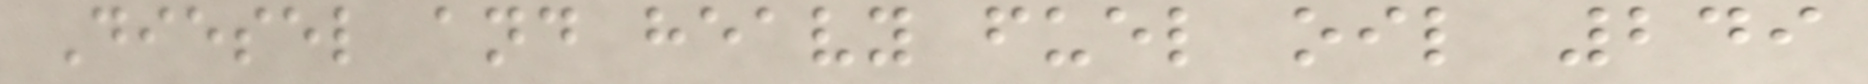Diesel and heavy fuel oil 249
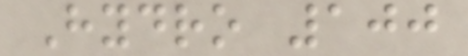Hydro 100
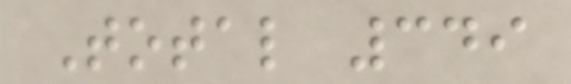Total 349
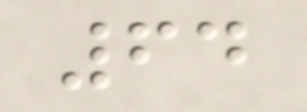64
